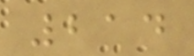214
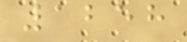1258
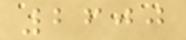2600
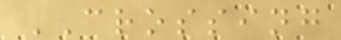CROSSING
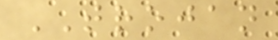TROJAN
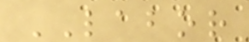LABOR
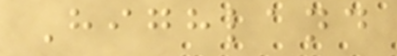Highland
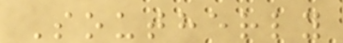Southerly
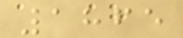1865
